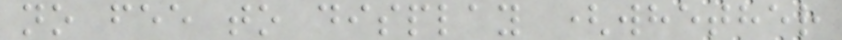no fee to display (whether
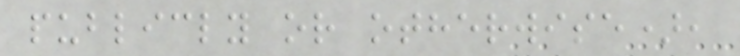publicly or otherwise),
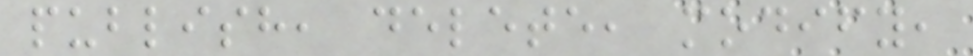publish, delete, modify,
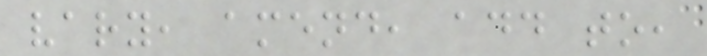vary, amend, add to,
